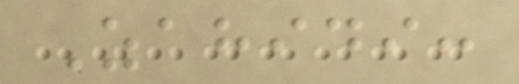Zahidi:
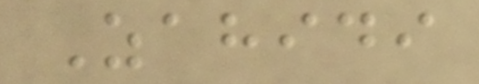Zahidi
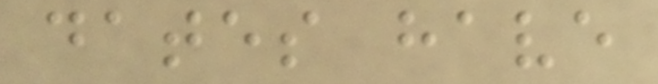dates have
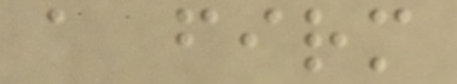a firm
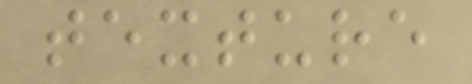texture
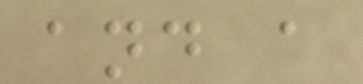and a
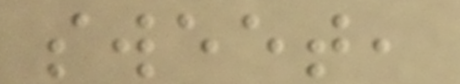sweet,
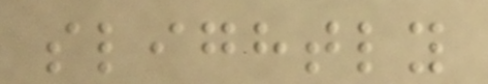slightly
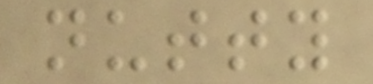nutty
